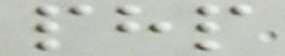php
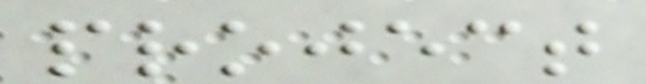project
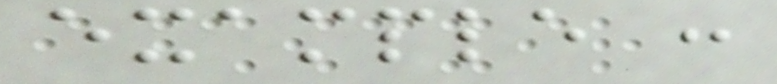example :
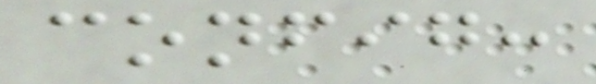config:
